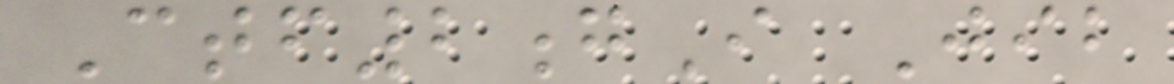Ctf2gI Jib
